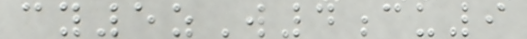cy5zW4cu9
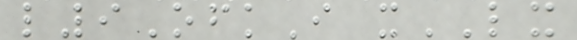l9OfkI xLX
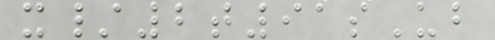x/2t91sUb
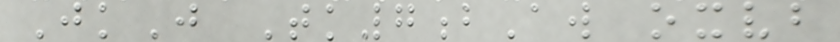JkJ Tk7bAw oxvb
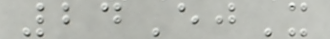24EjX
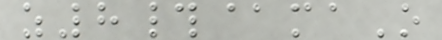z8#@maO
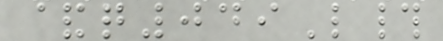&q049L#
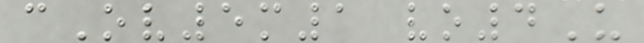cOv5m1 vo4U
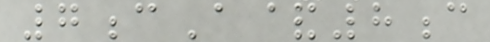7cA&8c
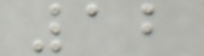12
